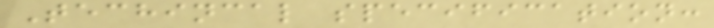Techincal specification:
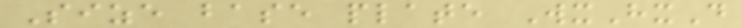Size base plate WxHxD
